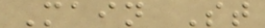Main St
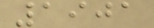1901
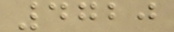4720
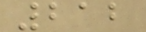212
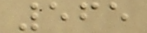565
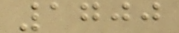1700
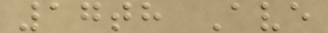17th Ave
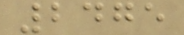2475
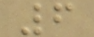6
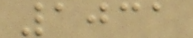1031
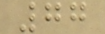77
